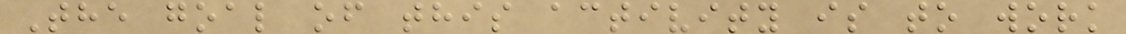The goal of this activity is to work
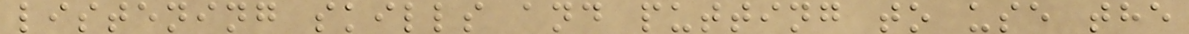listening skills and putting to use the
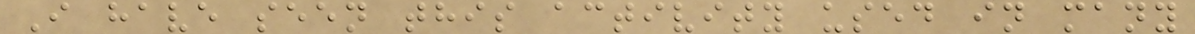I have seen this activity used in many
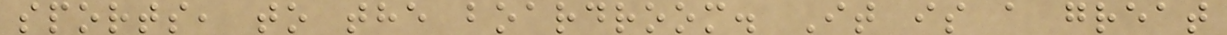sports, to the boardroom. It is a great
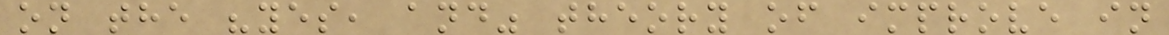on the "yes, and" theory of improve in
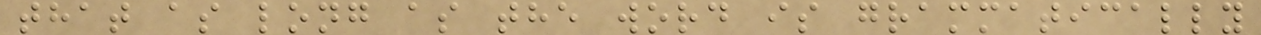that as long as the word is grammatically
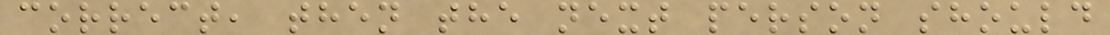correct, then the next person should
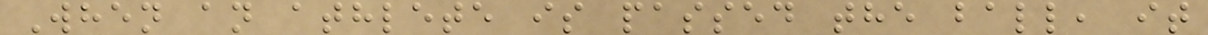When an athlete is passed the ball, it
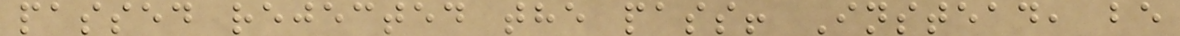passed rejected the pass! Instead, be
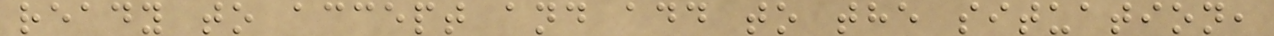ready to accept and add to the situation,
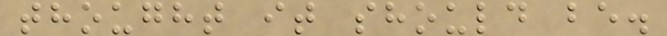thought it should be.
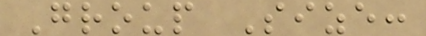Group Size:
